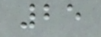25
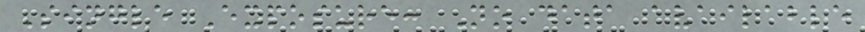Single Exposure: No data available
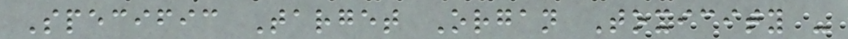Specific Target Organ Toxicity -
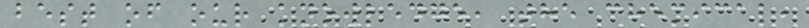best of our knowledge, the chemical,
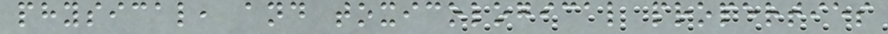physical, and toxicological properties
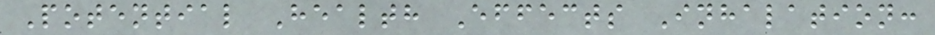Potential Health Effects Inhalation:
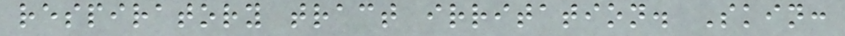respiratory tract irritation. Skin:
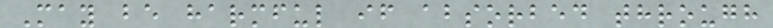May be harmful if absorbed through
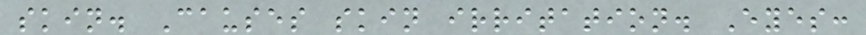skin. Causes skin irritation. Eyes:
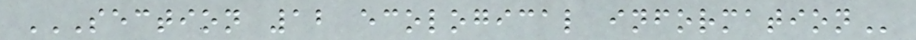SECTION 12 ECOLOGICAL INFORMATION
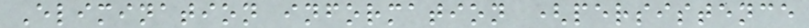Elimination information (persistence
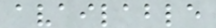available
